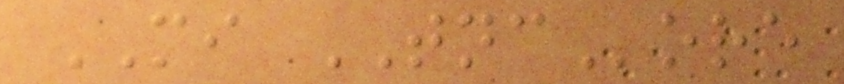MI TNCore
